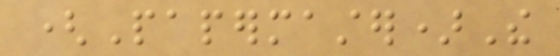(Papermaster)The
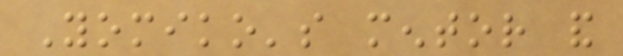Yomiko's mentor and
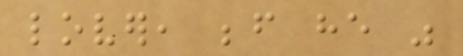lover, before he was
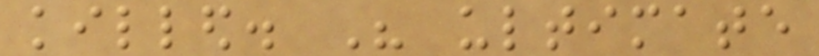killed. His ultimate
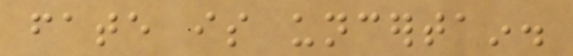fate is uncertain.
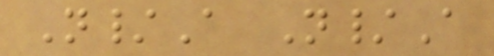N/A N/A
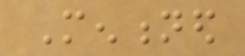Mentioned
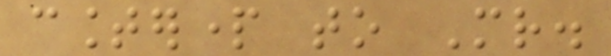counterpart to Mr.
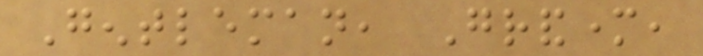Gentleman, Grandmother,
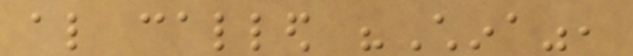also called "China",
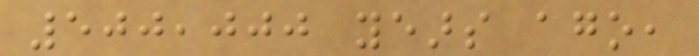500,000 years ago,
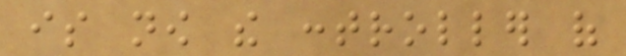is now the controller of
